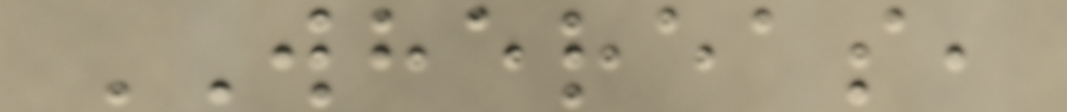WHEREAS,
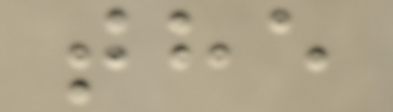the
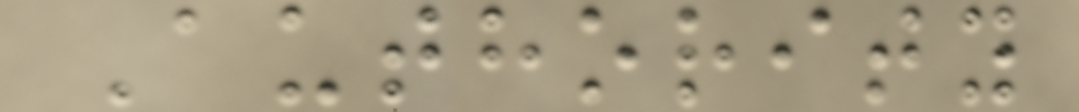Authority
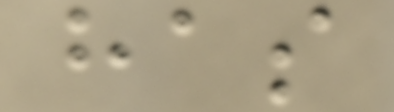has
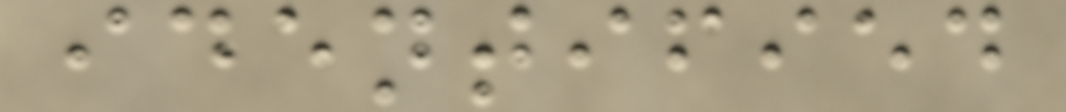identified
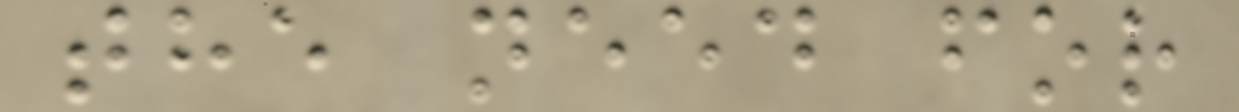the need for
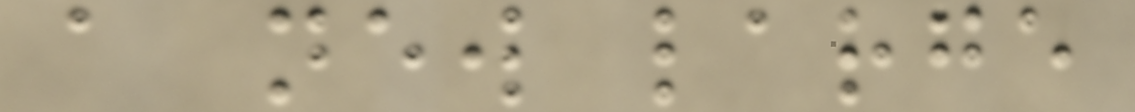a new large
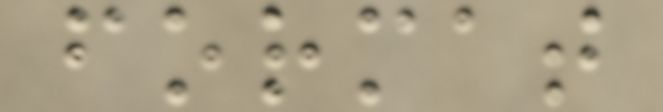format
